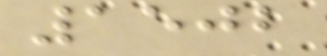1502
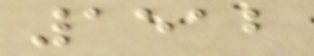1512
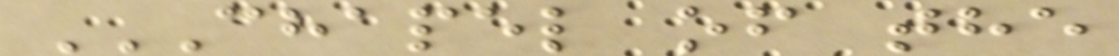CHAPEL OF THE
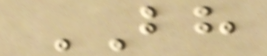BH
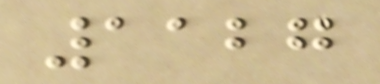1127
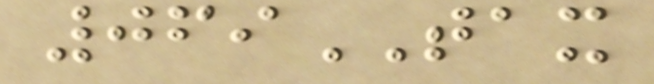069TAX
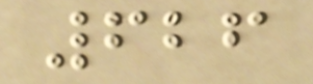626
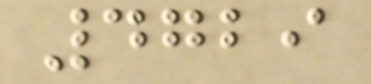4729
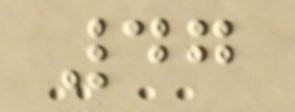47
